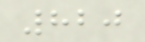820
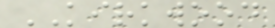KIRKWOOD
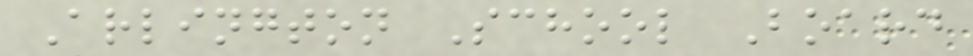Arlington School Board
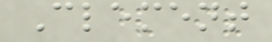Clement
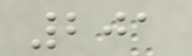201
